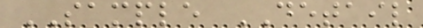SAMPLE DETAIL
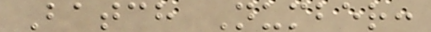Batch Number:
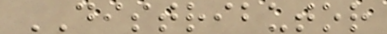DISTRIBUTOR
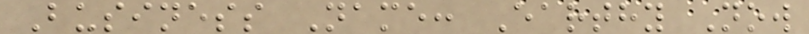Business Name: Earthy Now
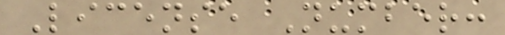License Number:
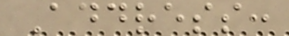Address:
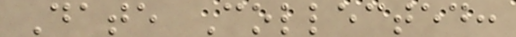Date Collected:
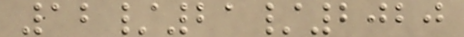12/21/2020
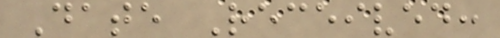Date Received:
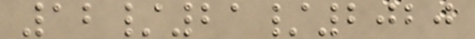12/21/2020
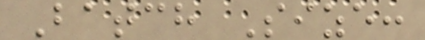Batch Size:
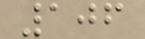106
